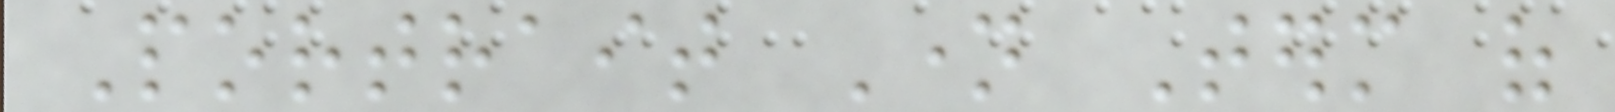Portrait Name Term of
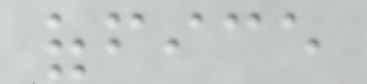office
